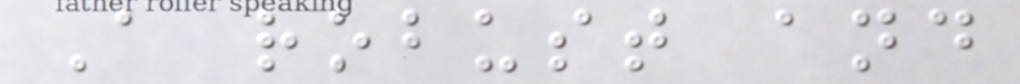A robust and
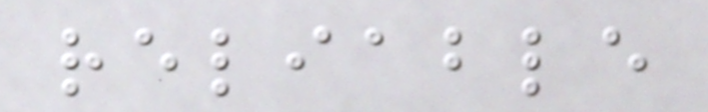reliable
